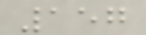157
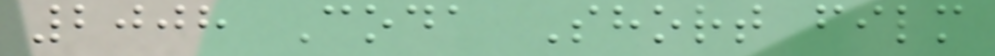2008 Coda Short film
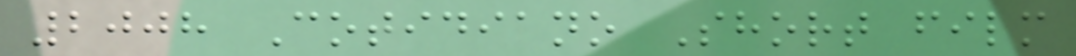2008 Cotidiano Short film
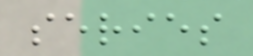series
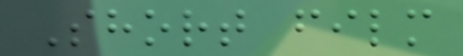Short film
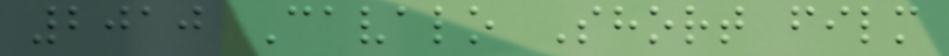2010 Cavalo Short film
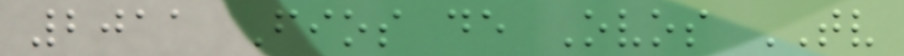2011 Fios de Ovos TV
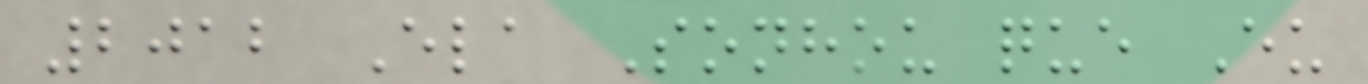2012 Ela Sonhou que Eu
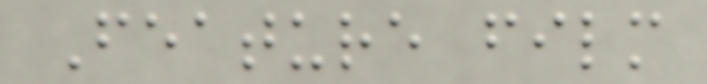Feature film
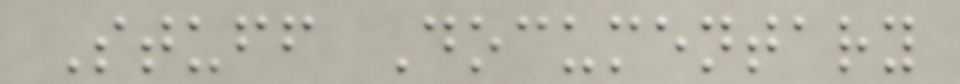Stuff Documentary
